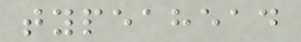typeahead
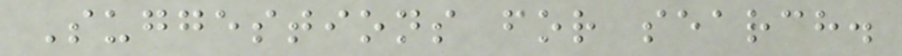Suggestions for search.
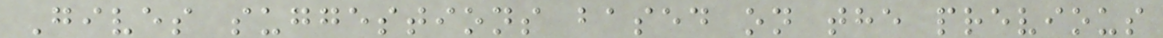Gives suggestions based on the previous
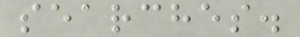searches.
